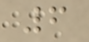6
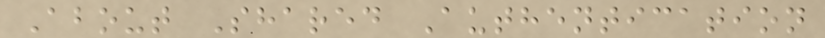About Shared Authentication
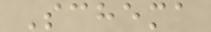Schema
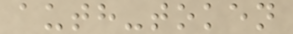auth-token
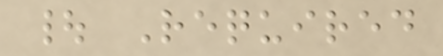| Required
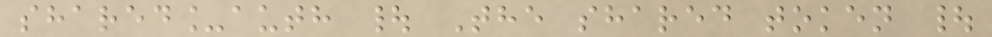shared_auth | The shared token |
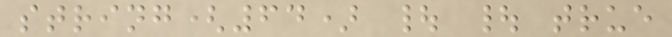string(64) | | true
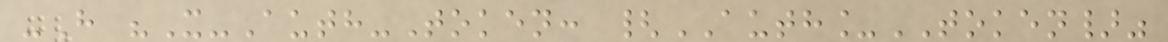-H "X-Auth-Token: {AUTH_TOKEN}"
